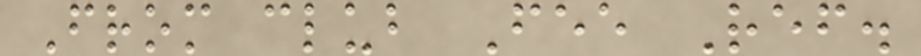From club Fee Ref.
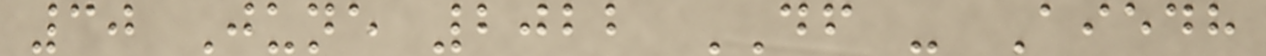30 June 2022 DF - Aiedh
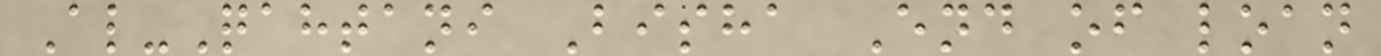Al-Qahtani Bisha End of loan
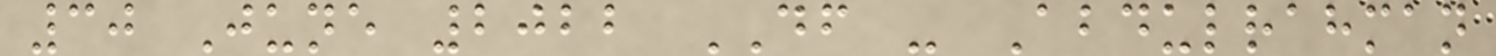30 June 2022 DF - Abdulrahman
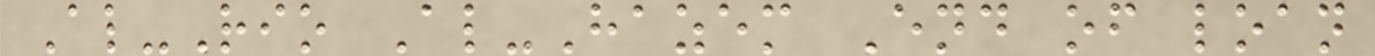Al-Rio Al-Hazem End of loan
